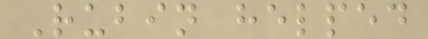Rubin helped
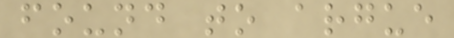found to argue
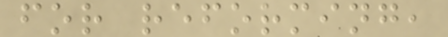for reforming,
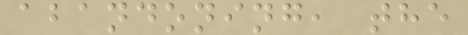abandoning, the
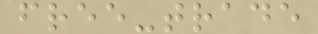free-trade
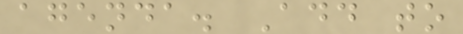agenda. Add to
